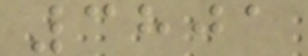3801
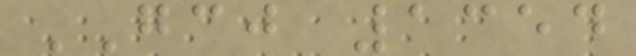GCJ 1354
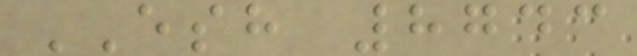ESH 8743
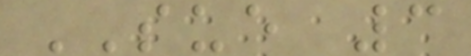SUE 3
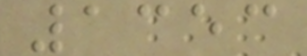1353
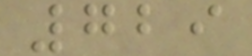729
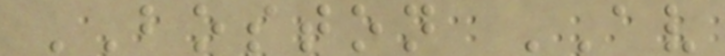BOSTON AV
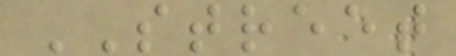STREET
